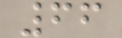66
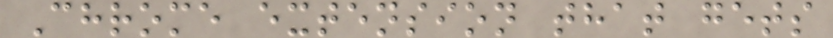Chrome extension that gets
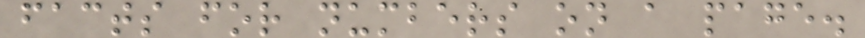facts for numbers on a page.
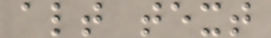alt text
